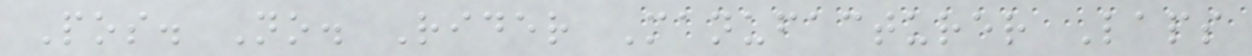Pos. No. Rider Manufacturer Laps
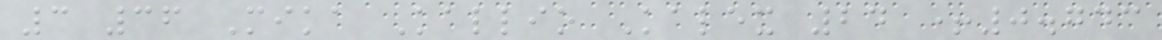3 36 Mika Kallio Kalex 24 +0.743
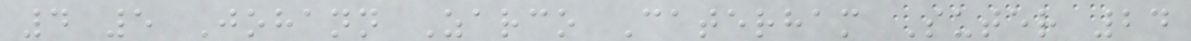4 5 Johann Zarco Caterham Suter 24
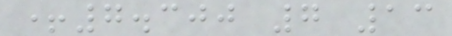+7.300 7 13
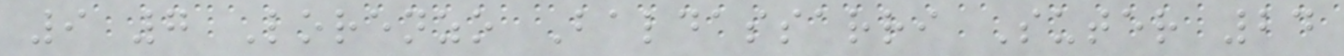9 7 Lorenzo Baldassarri Suter 24
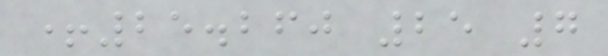+25.260 25 7
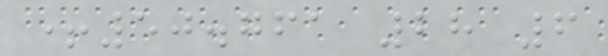+50.761 28 6
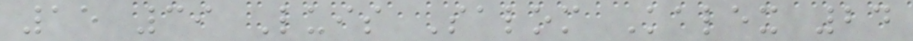15 39 Luis Salom Kalex 24
